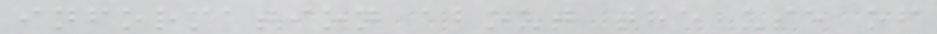information about the use of
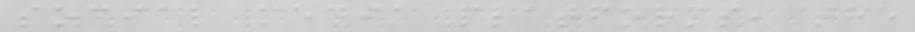social media platforms, the
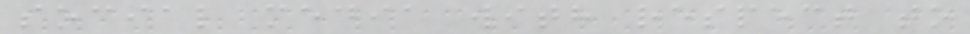social media with respect to
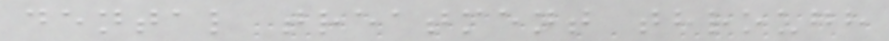dental treatment through
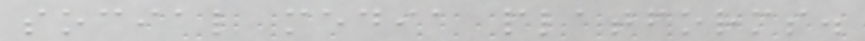social media platforms.
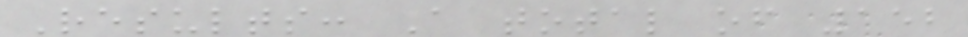Results: A total of 152
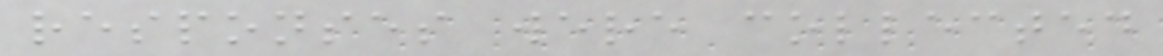responses were collected
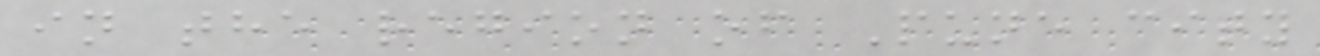in the region of Pune city
